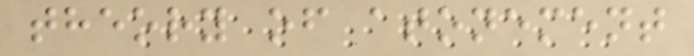theory of atonement
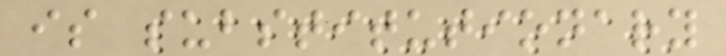is substitutionary
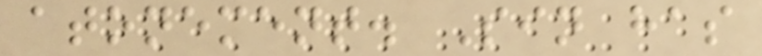atonement. Sin has
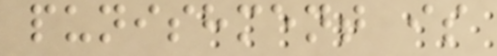punishment is
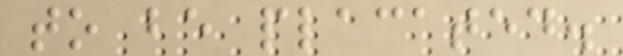to be placated.
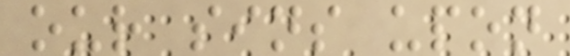our sins upon
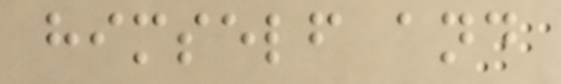himself and
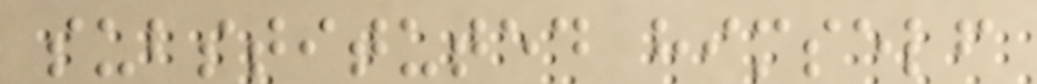substituted himself
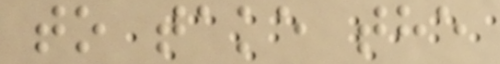to take the
